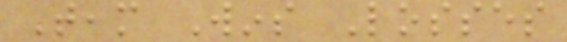Team Wins Losses
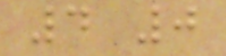4 0
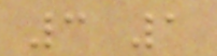3 1
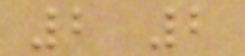2 2
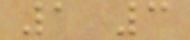1 3
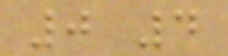0 4
